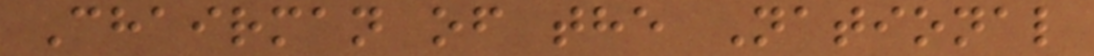Chairman of the National
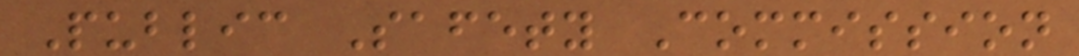Public Safety Commission
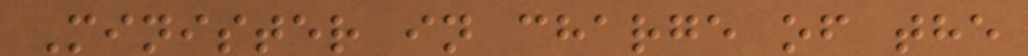Minister in charge of the
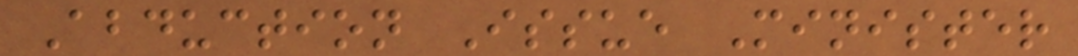Abduction Issue Minister
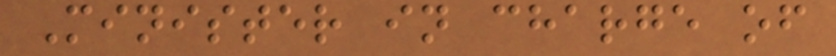Minister in charge of
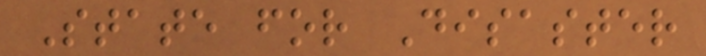State for Disaster
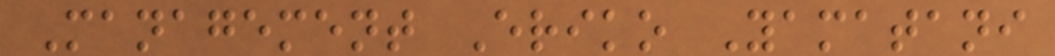Management Eriko Yamatani
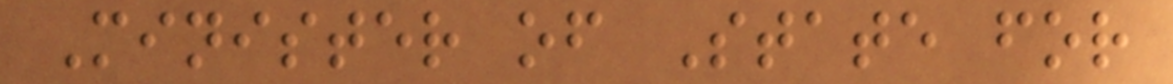Minister of State for
